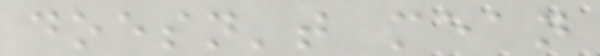doesn't mean
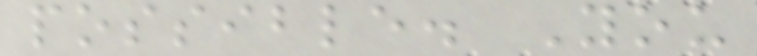possible. You
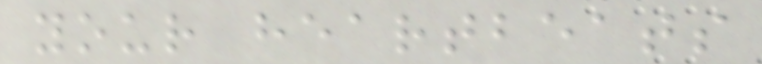your heartbeats
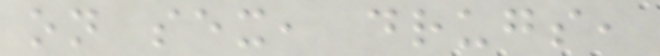on sex, drugs,
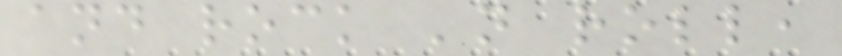and rock 'n roll,
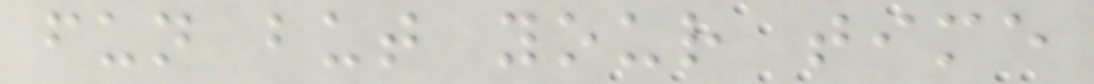fun but your time
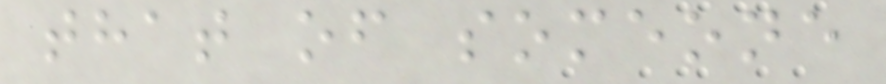that of someone
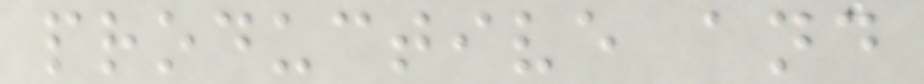productive and
